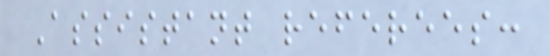Assistant referees:
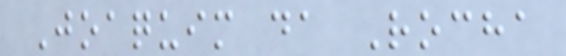Joaquim da Rocha
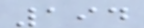194
